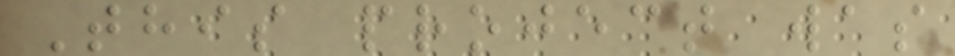This project was
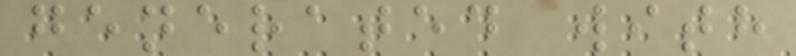generated with
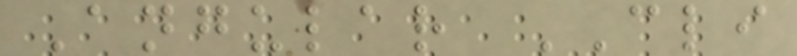Angular CLI
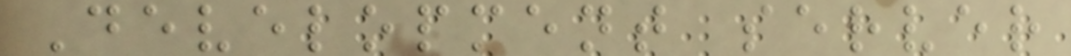Development server
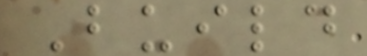Build
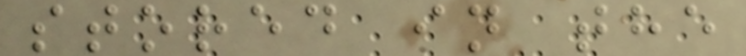stored in the
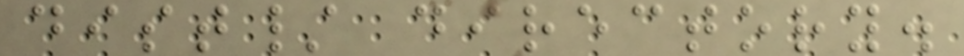dist/ directory.
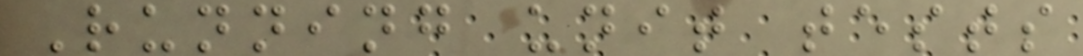Running unit tests
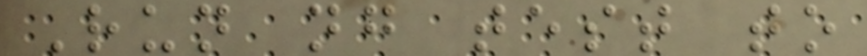Run ng test to
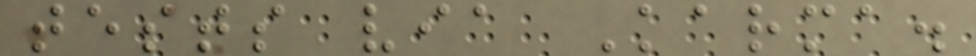tests via Karma.
